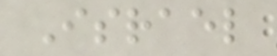Israel
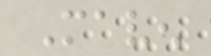Maven
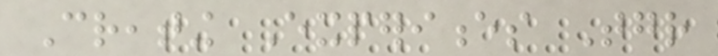Creating Experiences Together
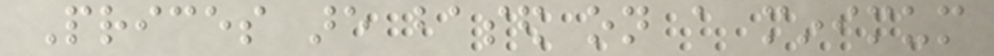Prices are based on a minimum
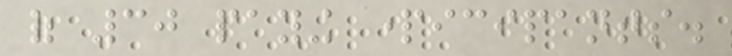of 30 paying participants.
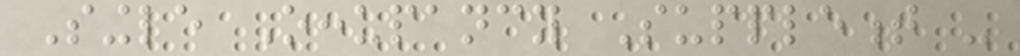Single Occupancy Supplement -
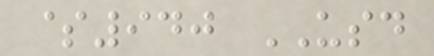$940 USD
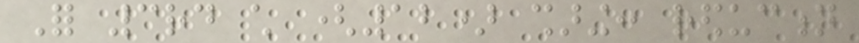For 3rd child (12) sharing: reduction
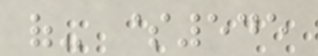of- $545
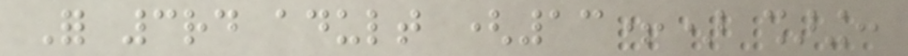For 3rd adult (13+) sharing:
